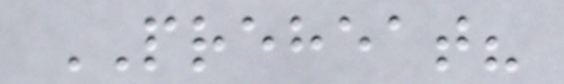PREHEAT?
